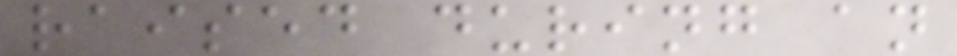raised during an
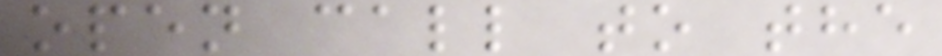open call to the
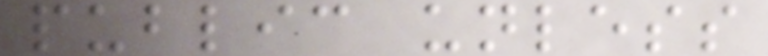public unless
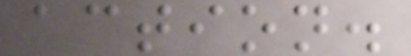action.
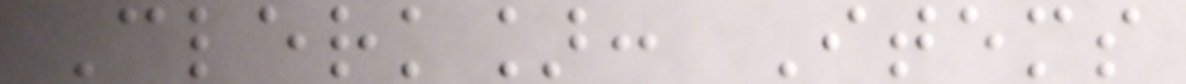Clerk]: Items
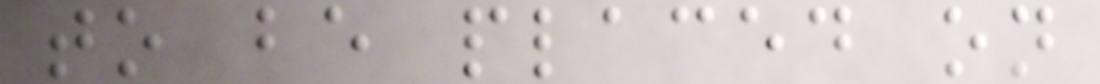to be placed on
